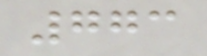773
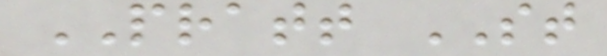PRATT ST
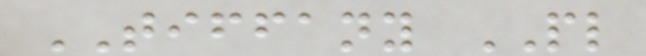TIFFANY PL
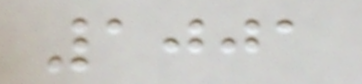1001
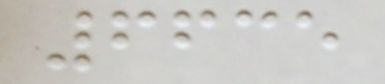6635
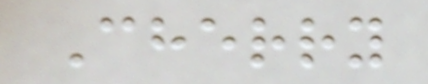Cherry
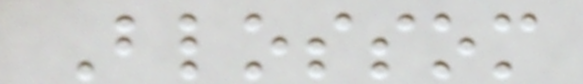Blossom
